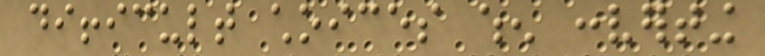difficult choices when converting
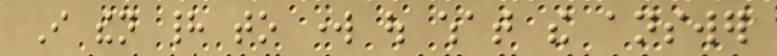I then had to work out what the answer
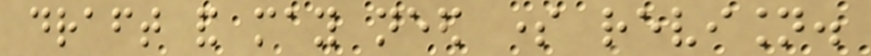draft and may need some revision.
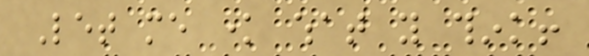Let me know what you think!
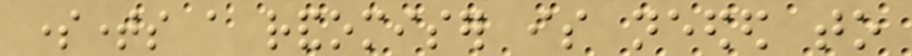sometimes a randomiser is needed to
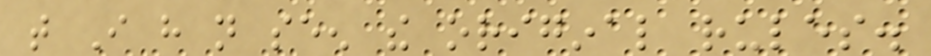that I have not seen the original rules.
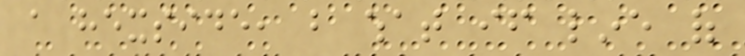a hexside, but what if line of
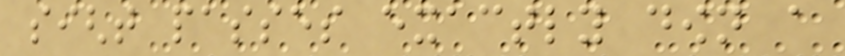sight passes exactly down a
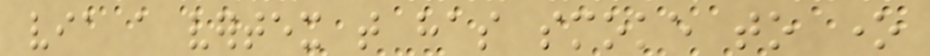via a vertex that has smoke to one
